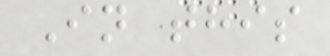In this
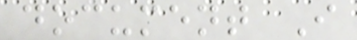document I
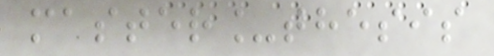master_thesis
